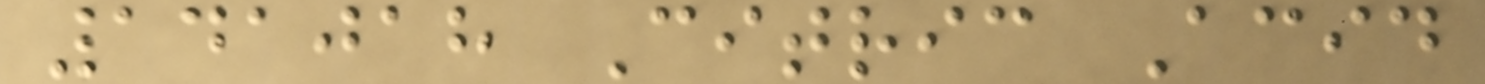141018 Citric Acid
